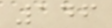146
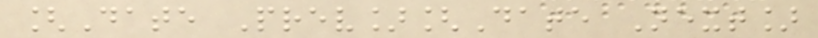[Date Prev][Date Next]
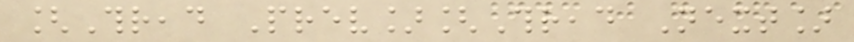[Thread Prev][Thread Next]
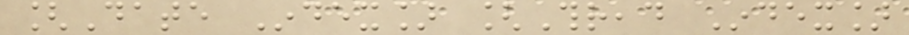[Date Index] [Thread Index]
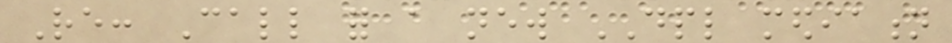Re: Call for a new DPL mediation
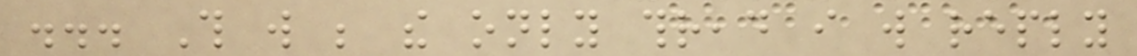... This will be the only thread i will reply
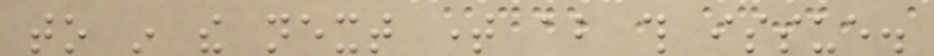to in the next time about this issue.
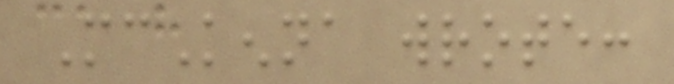McKenna wrote:
